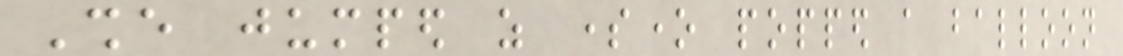She jumped as someone popped a balloon
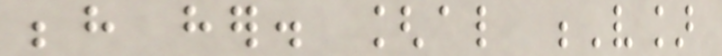behind her. [also V]
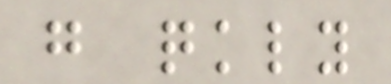go quickly
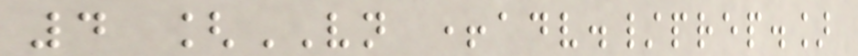4 [VN +adv./prep.]
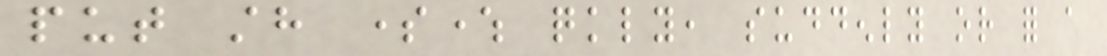put sth somewhere quickly, suddenly or for a
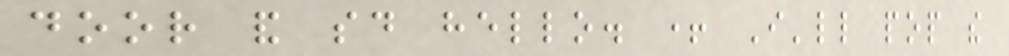door and said hello. + I'll pop the
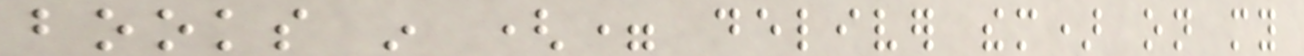books in (= deliver them) on my
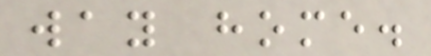way home.
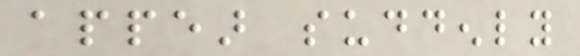appear suddenly
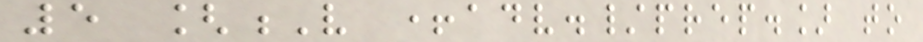5 [V +adv./prep.] to
